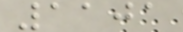1101
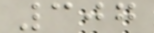307
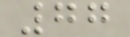77
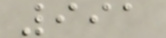991
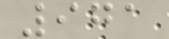971
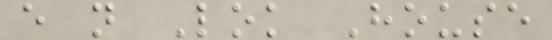e n Lok House
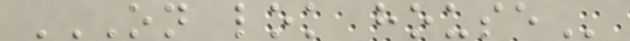ON LOK HOUSE
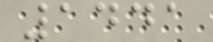1441
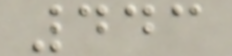443
